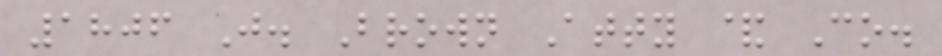1806 J. Brown Atty & Co.
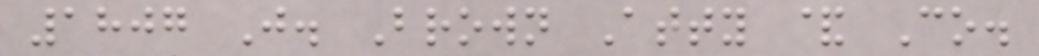1807 J. Brown Atty & Co.
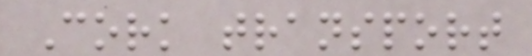Cork transport
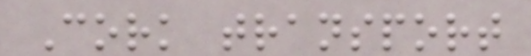Cork transport
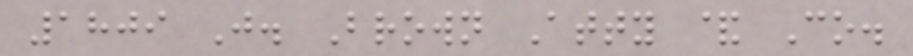1809 J. Brown Atty & Co.
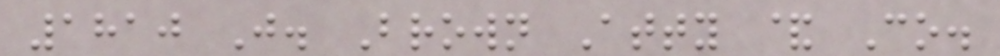1810 J. Brown Atty & Co.
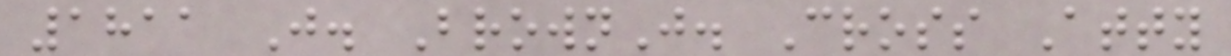1811 J. BrownJ. Cross Atty
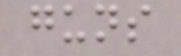guns
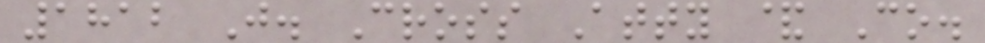1812 J. Cross Atty & Co.
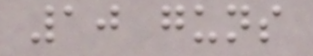10 guns
